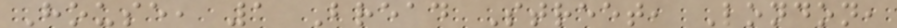House, 1 Bread Street, London,
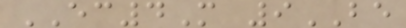EC4M 9BE
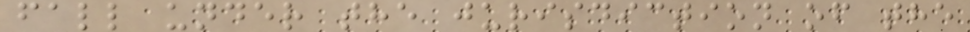fall under the jurisdiction of the
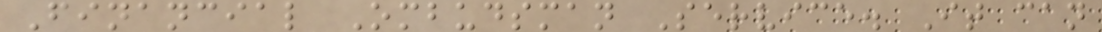Financial Ombudsman Service. It can
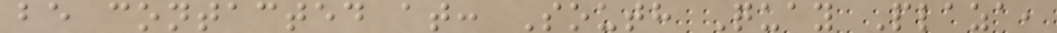be contacted at: South Quay Plaza,
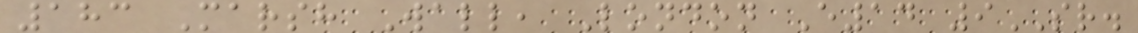183 Marsh Wall, London E14 9SR.
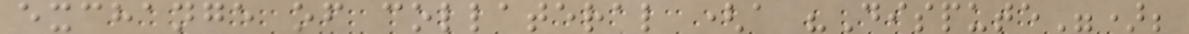exchange of collateral (a "Dispute");
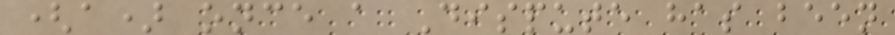(a) once a Dispute has been
